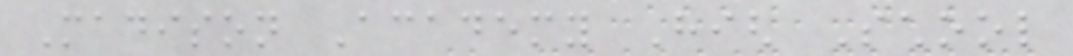Madison Academy High School
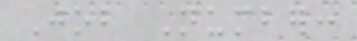Job Number:
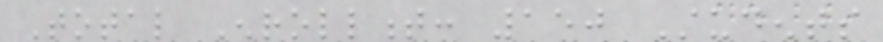Total Enrollment: 150 Students
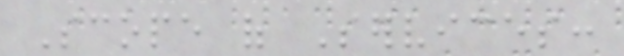Scope of Services:
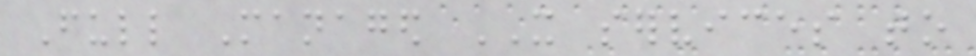Full Managed IT services to
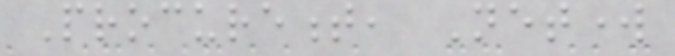Procurement, Network
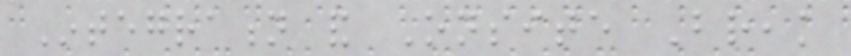Integration and Onsite Break
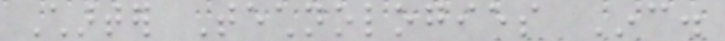Charter Technologies Inc.
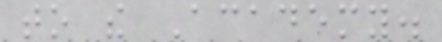to the Academy.
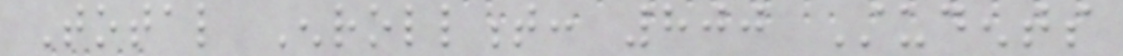Total Enrollment: 800 Students
